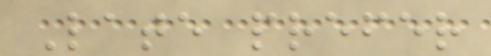Late prefer
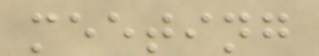meeting
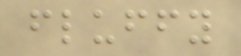fluffy
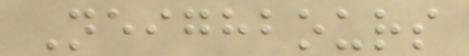Neighbours
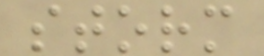storm
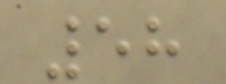58
